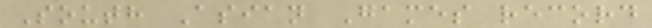South Asian Games record
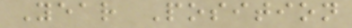Year Position
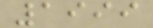1999
